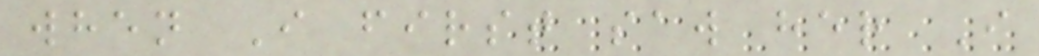when I first saw her I
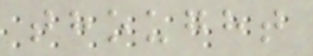thought
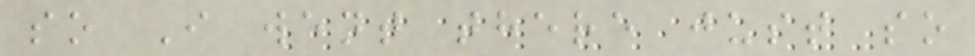so I went there just so
